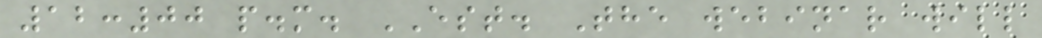12:00 p.m. EST. The webinar will
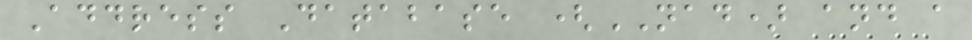Address Database (NAD) and a
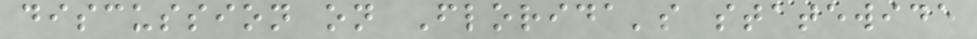discussion on Florida's statewide
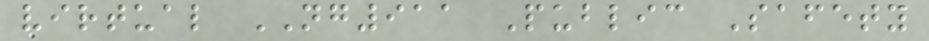virtual NG911 Public Safety
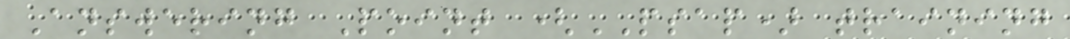Answering Point (PSAP) training
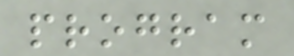program
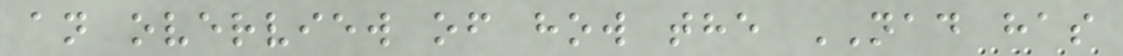an overview of how the NAD has
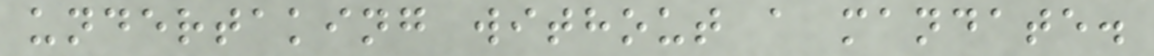undertaking without a mandate.
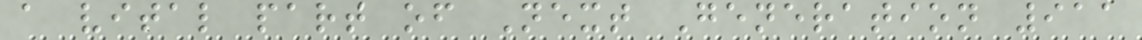a vital part of Next Generation 911
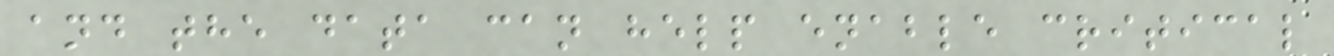and the data can help enable critical
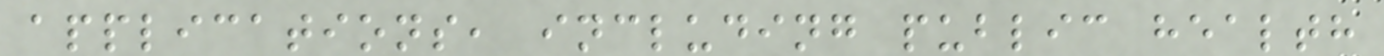applications, including public health
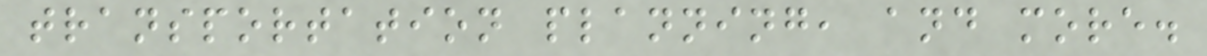transportation planning, and more.
